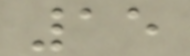15
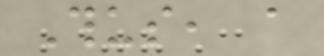Thus, a
